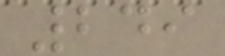249
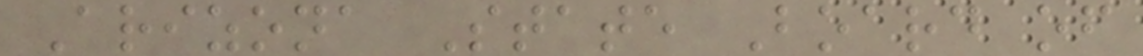Arizona State Board of
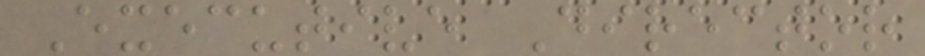Executive Director
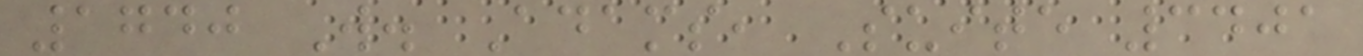1740 W. Adams, Suite 3401
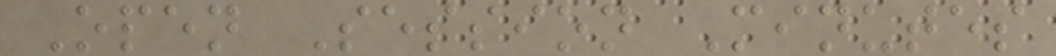Open Session Minutes
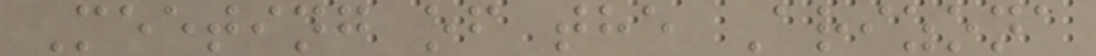Meeting of the Arizona
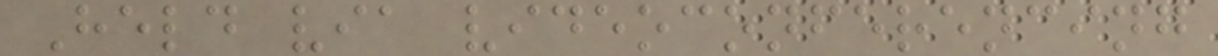Held via videoconferencing
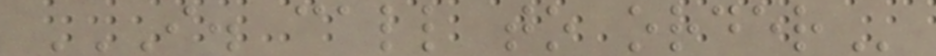I. CALL TO ORDER
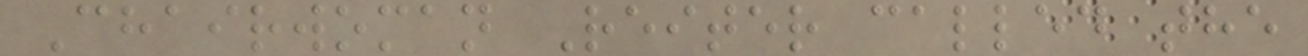Chairwoman Reiter called the
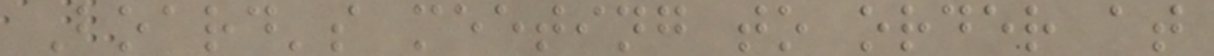Board's meeting to order at
